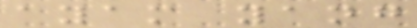ayam yang
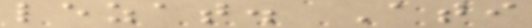lezat. Ati
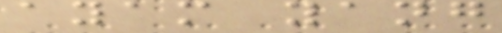ayam yang
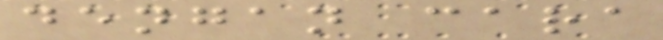dengan cara
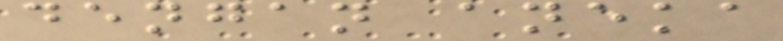dengan aneka
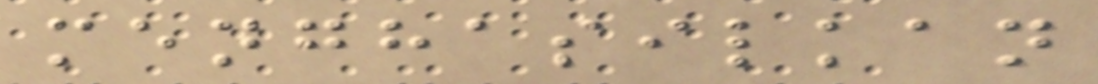menghasilkan
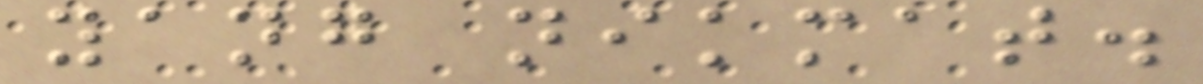yang nikmat.
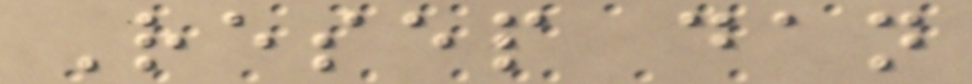Resep dan
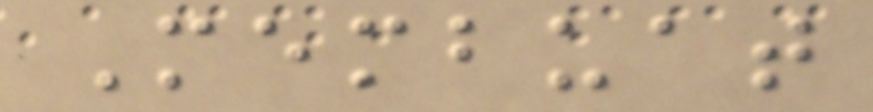Membuat
